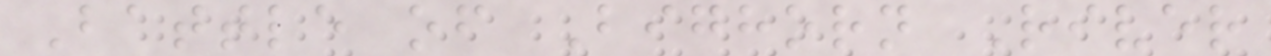Battle of Bighorn River
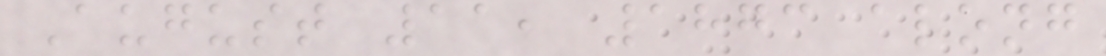August 11, 1873 along
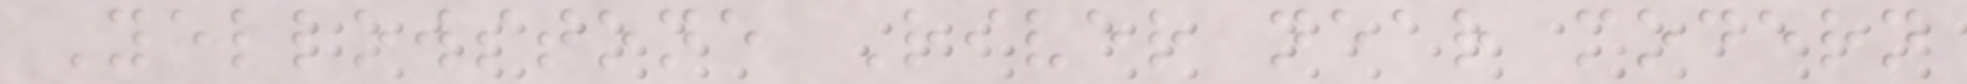Yellowstone River near modern
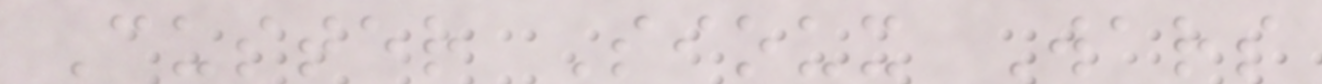Custer Sioux Wars
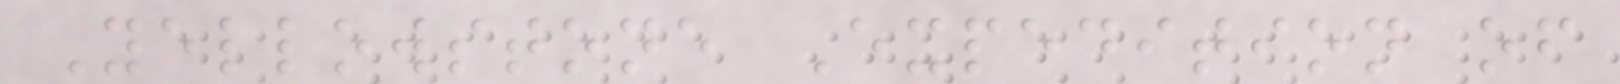Yellowstone Expedition of
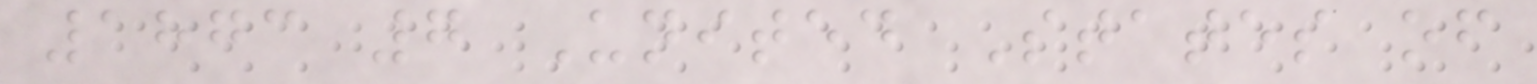1873 7 United States of
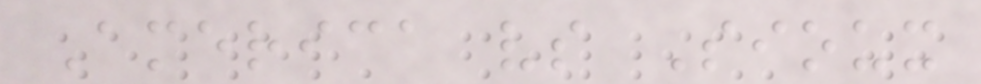America vs Sioux
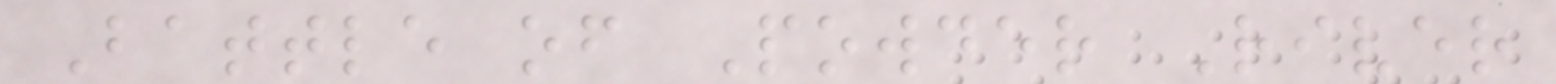Battle of Powder River
